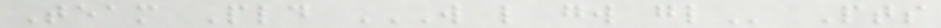Team Pld W L GW GL Pts
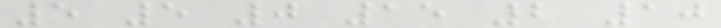5 5 0 15 2 10
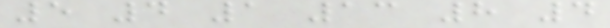5 4 1 13 8 4
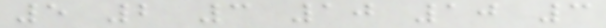5 2 3 10 10 3
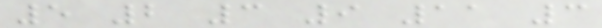5 2 3 9 11 3
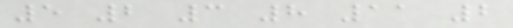5 2 3 8 11 2
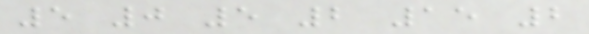5 0 5 2 15 2
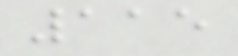115
